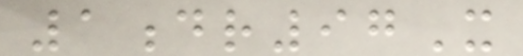1dr97X
